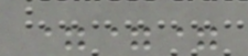===
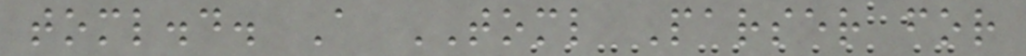toml.d. A TOML Parser for
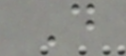D
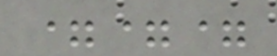===
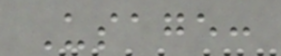Usage:
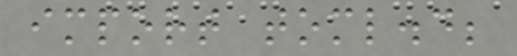import toml.d;
